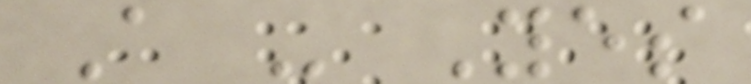A - Yes
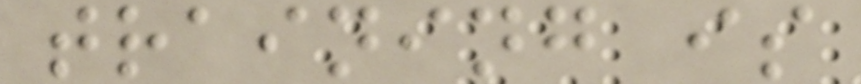training is
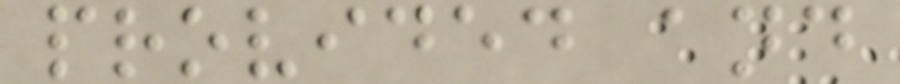provided and
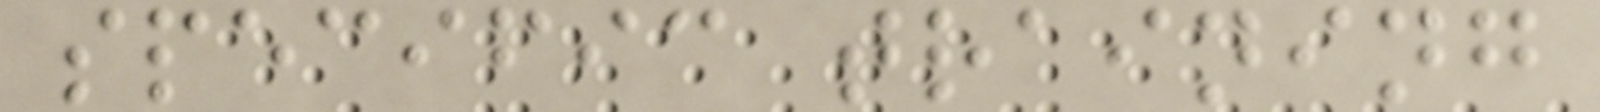specific training
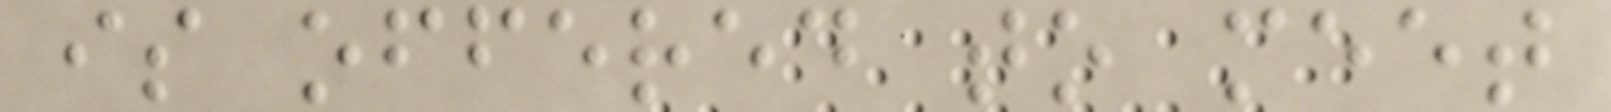is offered to meet
